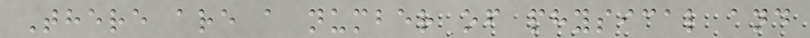There are a number of physical and
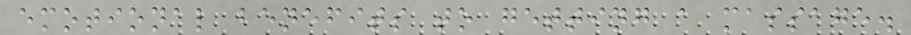emotional benefits to getting a massage.
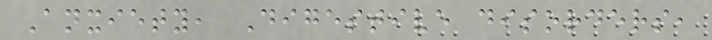Anxiety, Digestive disorders,
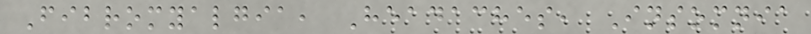Fibromyalgia, Headaches, Insomnia
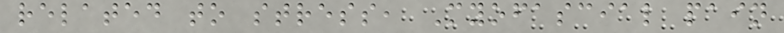related to stress, Myofascial pain
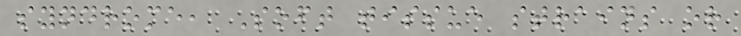syndrome, Soft tissue strains or
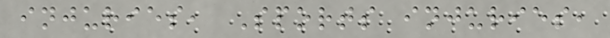injuries, Sports injuries,
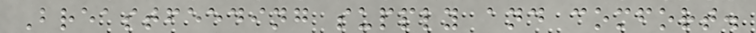Breastfeeding supply and comfort.
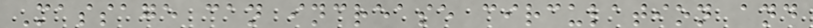Massage can increase circulation and
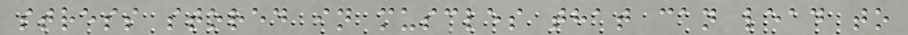stress stored in muscles that can lead to
